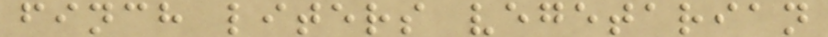finch liters vegetarian
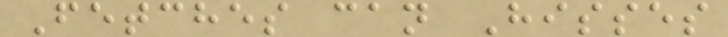Fetches can Hisses
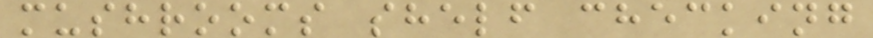mushrooms shelf checking
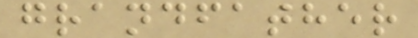grandfather
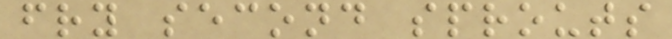fry second sprouts
